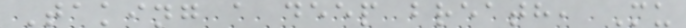Taking a deep breath, Mu
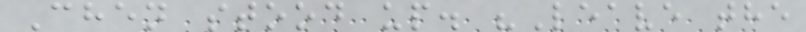Chen stood up. "Leave the
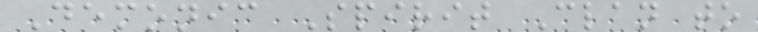Demonic Spirit Clan to
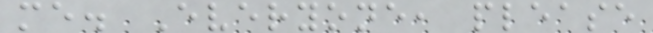me. Everyone, please
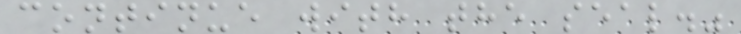continue with the seal."
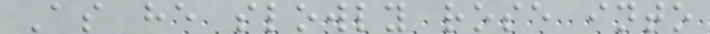As he slowly rose into
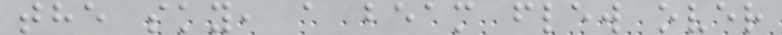the sky, a beam flew over
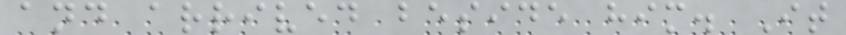and arrived beside him. It
